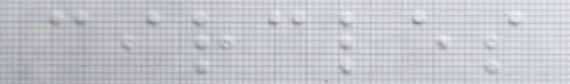circles
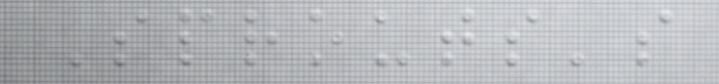Sprouts's
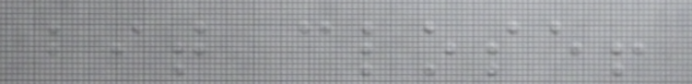bit close!
